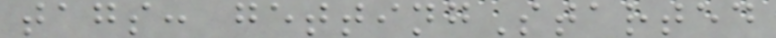tags: gettingStarted
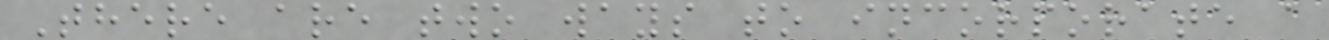There are two ways to incorporate a
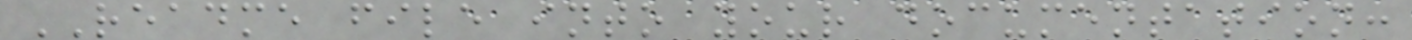README file into your documentation:
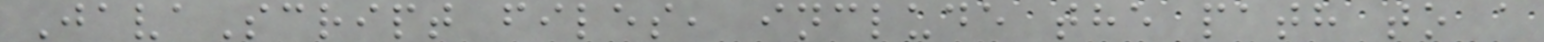JavaScript files, include the path to a
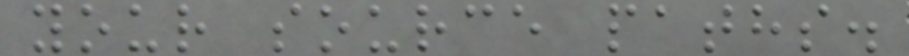your source paths.
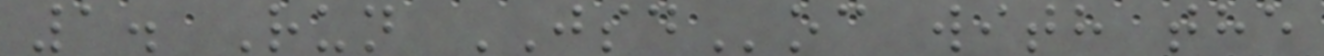1. Run JSDoc with the
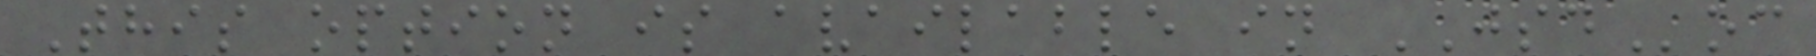This option is available in JSDoc
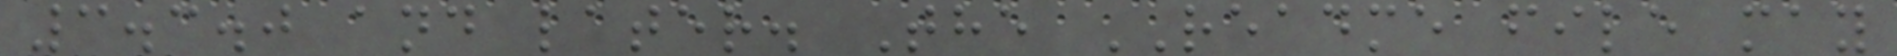3.3.0 and later. The README file may
